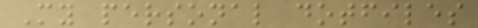My personal dotfiles
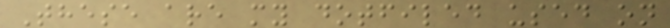These are my dotfiled used on
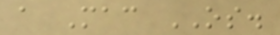a Mac OS.
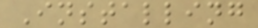Installing
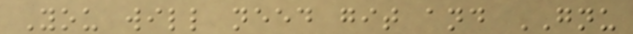You will need git and GNU
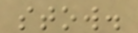stow.
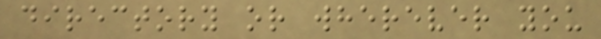directory or wherever you
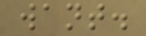want.
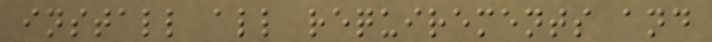install all requirements and
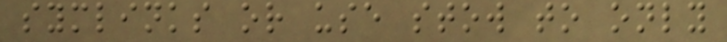symlinks or use stow to only
